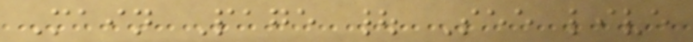Main Page | See live
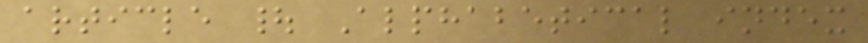article | Alphabetical index
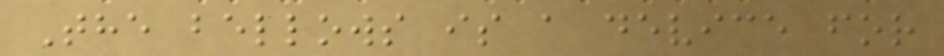The bellows is a device for
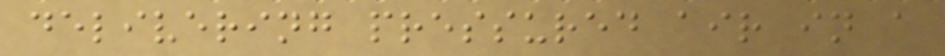delivering pressured air in a
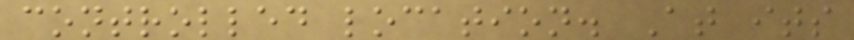controlled location. At its
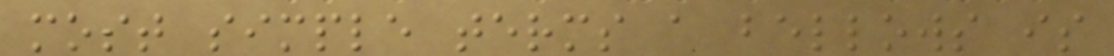most simple terms a bellows is
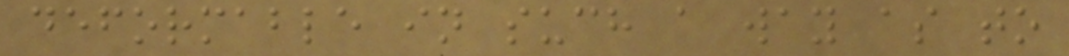deformable in such a way as to
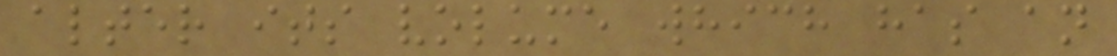alter its volume which has an
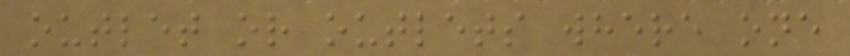outlet or outlets where one
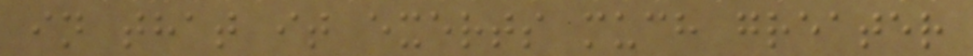in that it exerts much greater
